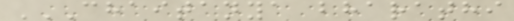CHAITANYA BHARATHI
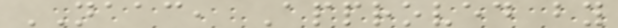NAAC, Approved by
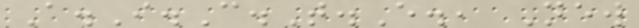A.I.C.T.E., New
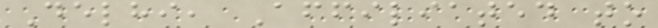Delhi, Affiliated to
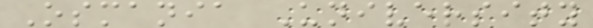Osmania University
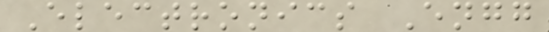Electronics Engg
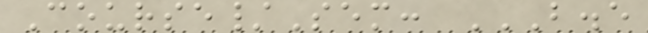Course/Sem: B.E
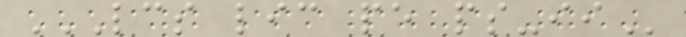LCS LIC PE PS-II
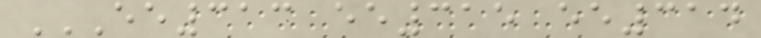EE313 EE315 EE314
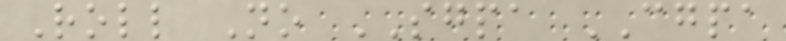Roll No SGPA CGPA
